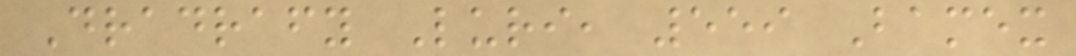Dradrafy Luri, 559 Bamex
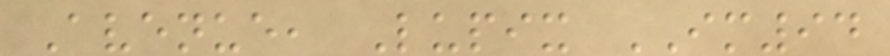Avenue, Lupix IM94
